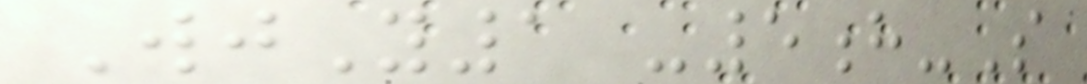WjY1 -5h-S
